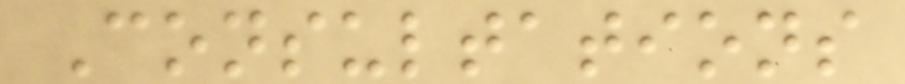Consultations
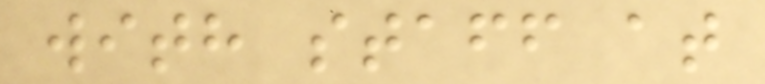with staff at
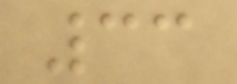33
